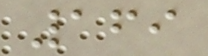169
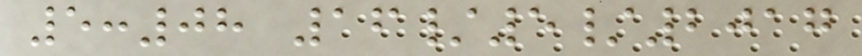5:08 16/5/2017
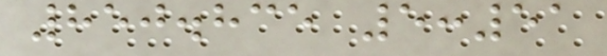850.835 5:51
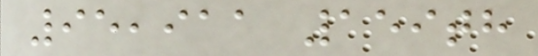95,911 159th
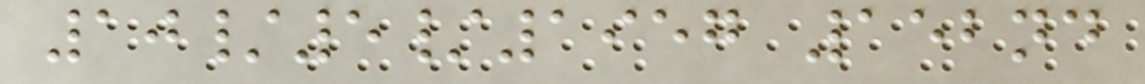10/5/1957 152nd
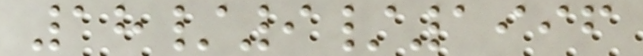18/9/1996
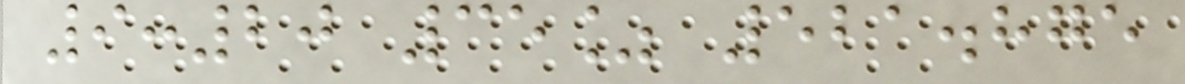9:20 35% 521.875
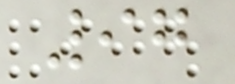97
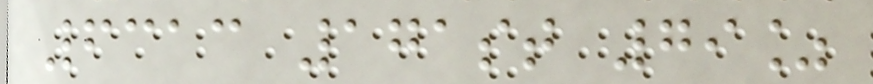6313 171st 79%
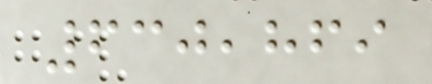630,869
